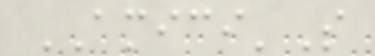AMICI'S
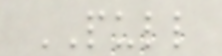PULL
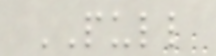PULL
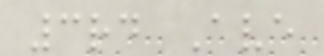3rd Ave
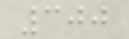300
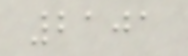2101
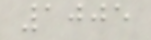1005
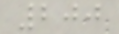200
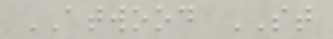ATWOOD ST
